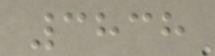3838
